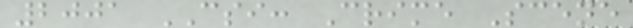2001 CSI: Crime Scene
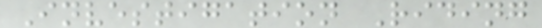Investigation Riding
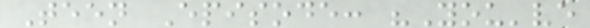Teen Episode: "You've
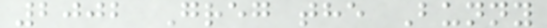2002 Greg the Bunny
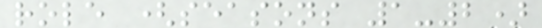role (seasons 1-2)
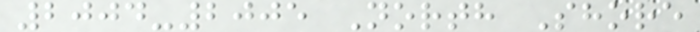2004-2005 North Shore
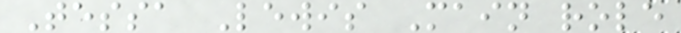Tessa Lewis Main role
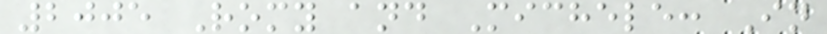2005 Romy and Michele: In
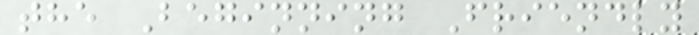the Beginning Friendly
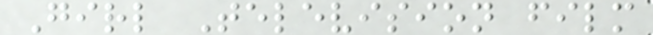Girl Television film
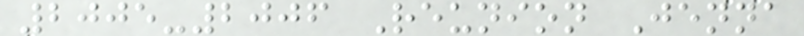2005-2006 Reunion Jenna
